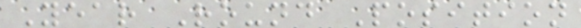Year Round Position
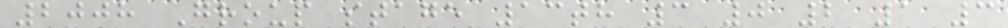2008 Group stage 13th 3 0 2 1 3
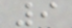9
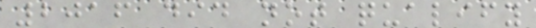2016 did not qualify
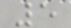5
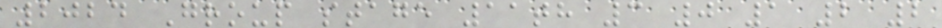2024 Group stage 11th 3 0 1 2 2
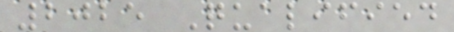2025 Qualified
